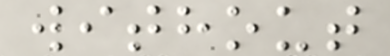without
